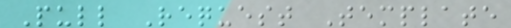Pull Request Template
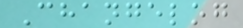Changelog
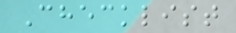Checklist
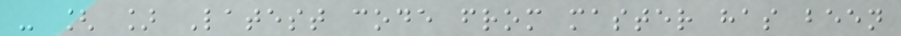- [ ] Latest code from master has been
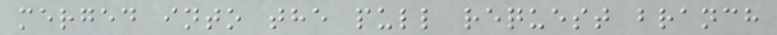merged into the pull request branch
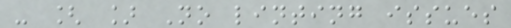- [ ] No linting issues
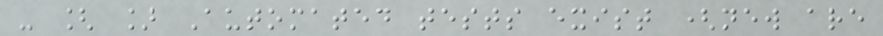- [ ] Automated tests exist (new are
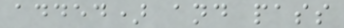added) and pass
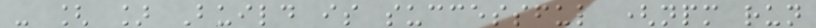- [ ] Build is successful (npm run
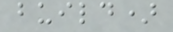build)
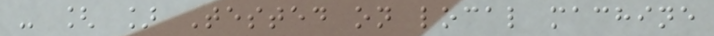- [ ] Tested on local machine
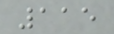115
